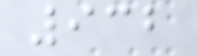932
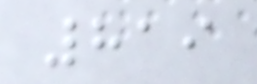819
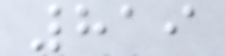819
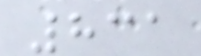831
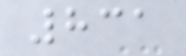831
